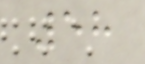58
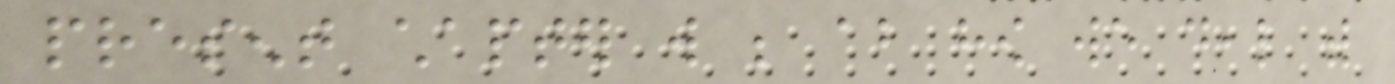present chapter will be about how we deal with
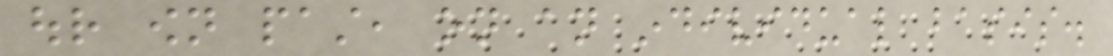our own past, on an individual basis.
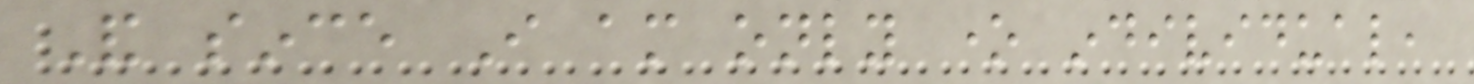And since I am only one individual,
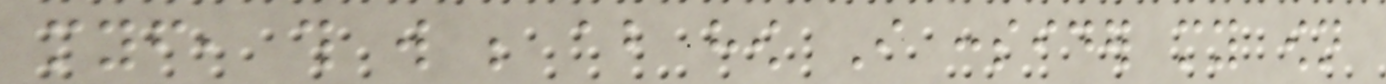myself, this will be about how I consider my own
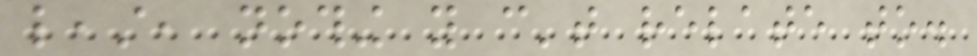least, nothing you can't relate to.
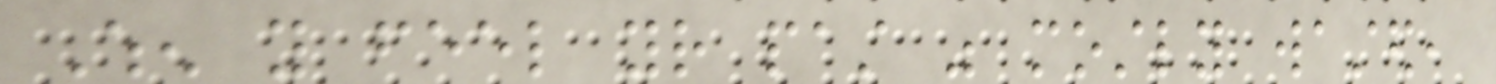When you feel your past was mostly wasted,
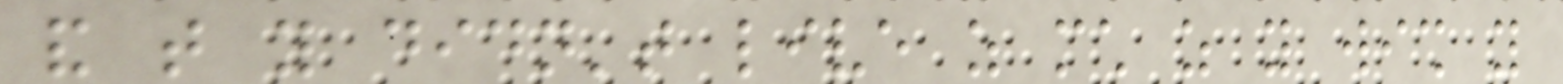and that you didn't live as much as you wish you
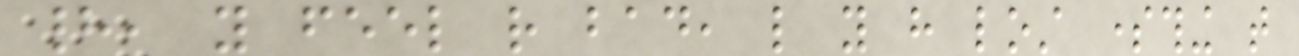had, you feel rather bad, like you have lost something that
